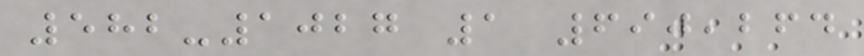582-1027 1 690,264
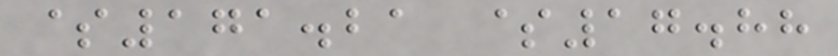$171.21 $17.88
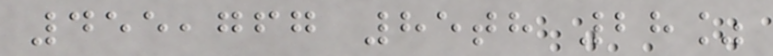455,767 85th 28%
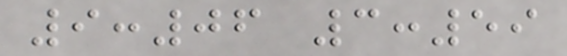9:06 3:59
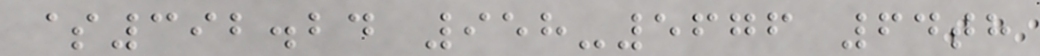$392.24 958-5676 64th
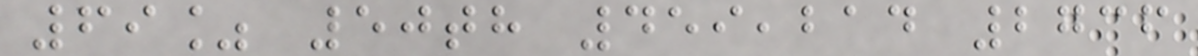69% 50th 459,214 2736
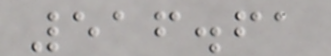516.61
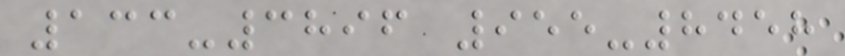133-3896 955-8458
